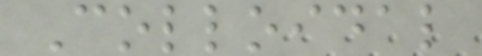Colloidal
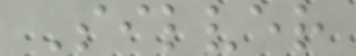Silver
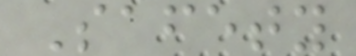Safety
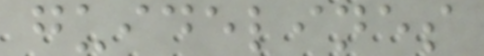guidelines
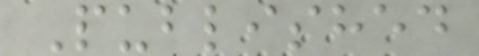Published
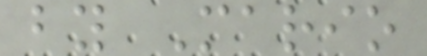by Mario
